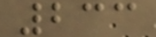233
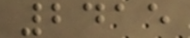2415
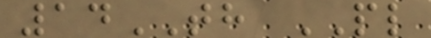14TH PL
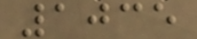1035
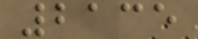2135
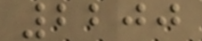2200
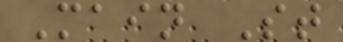Main St
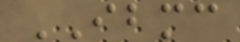IBMC
